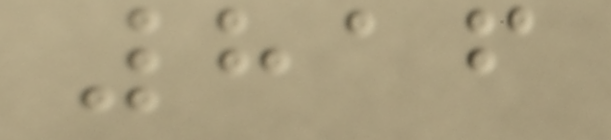816
